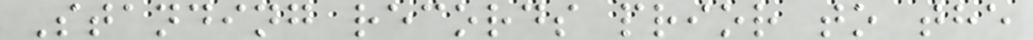Standing records prior to the
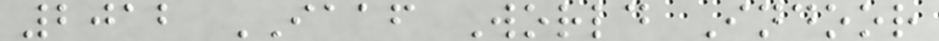2012 IAAF World Indoor
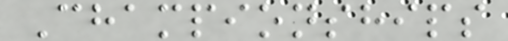Championships
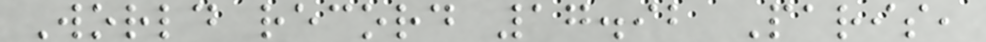World record 17.92 Paris,
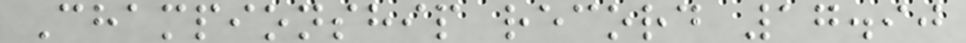Championship record 17.90
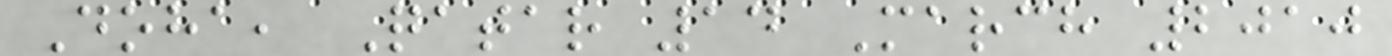Doha, Qatar 14 March 2010
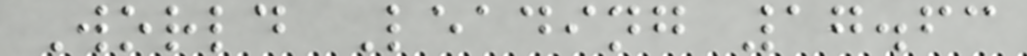World Leading 17.63
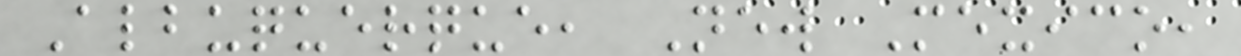Albuquerque, New Mexico,
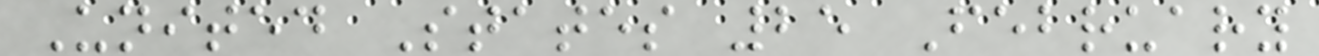United States 25 February
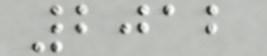2012
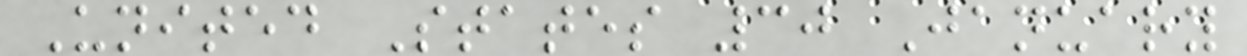United States 30 January
